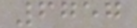6757
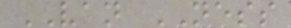VAN NESS
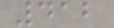412
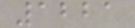1221
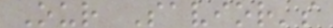Our Savior's
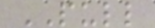PULL
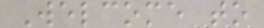Welcome to
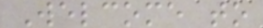Welcome to
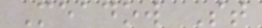Meadow St
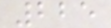225
